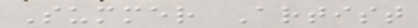Summer Artist
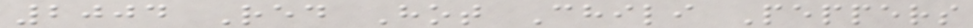2004 Red Hot Chili Peppers
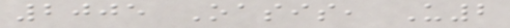2005 Oasis, U2
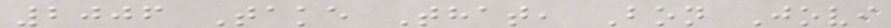2006 Take That, Bon Jovi
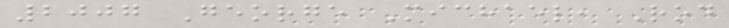2007 George Michael, Rod
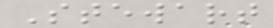Stewart
